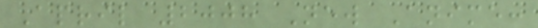April 2008 New Anime:
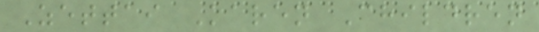Zettai Karen Children
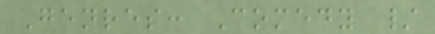Genres: Comedy /
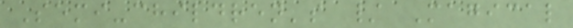Semi-children's / Magical
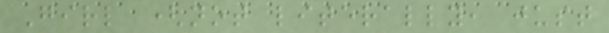Girl (not literally, just
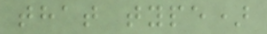that type)
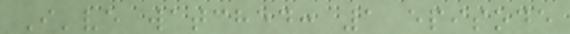I've watched: 1 episode
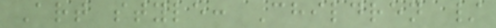Art style: Children /
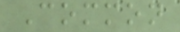Common
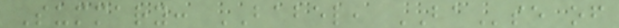Summary: BABEL, BAse of
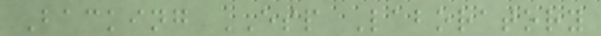Backing ESP Laboratory
